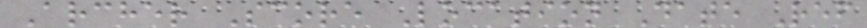Archer Score Location Date Ref
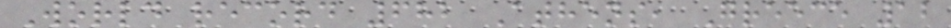World record 682 Athens, Greece 12
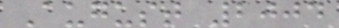August 2004
